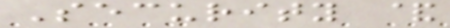Security &
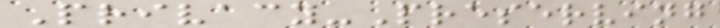Privacy-Preserving
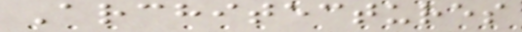Architectures
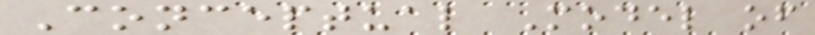Conceptual Model of
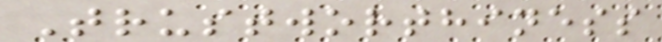Trustworthiness
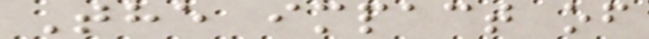The impact of
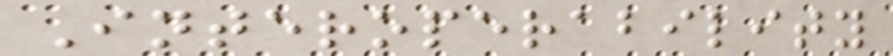Interoperability
